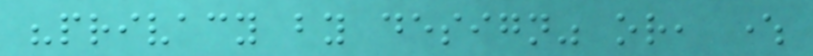"privacy by design" or, where
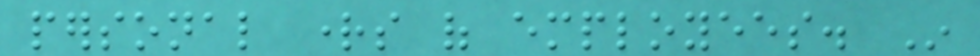personal rights of employees. In
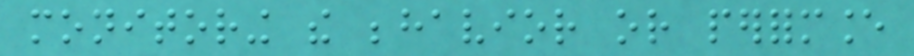monitoring the behavior or performance
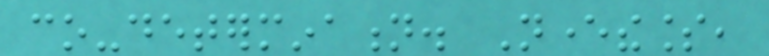co-determination. Nevertheless,
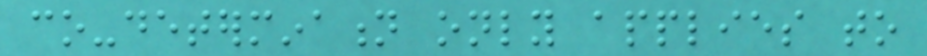co-determination only applies to
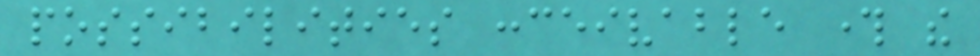possibilities conceivable through the
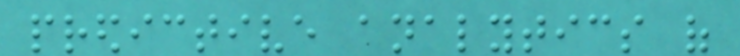predictive analytics of
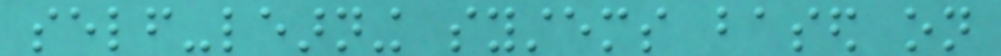self-learning systems based on
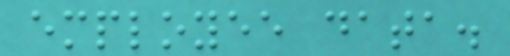employee data.
